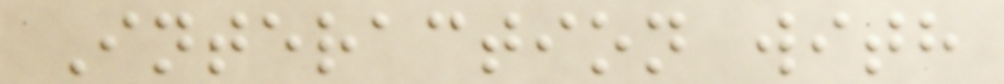Interaction with
